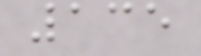135
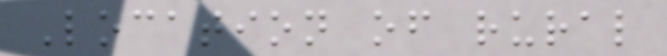Location of rural
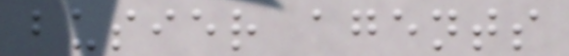busier agents
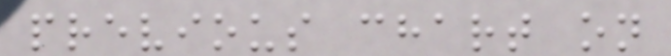previous chart on
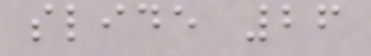slide 26
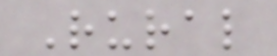Rural
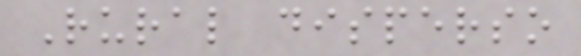Rural disperso
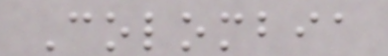Colombia
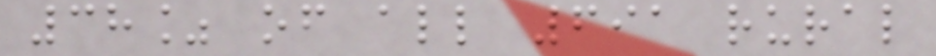38% of all 691 rural
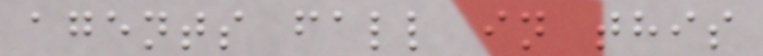agents fall in this
